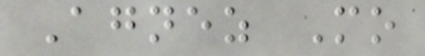Agnez Mo
